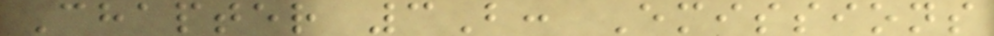Chapter 3B: Emissions
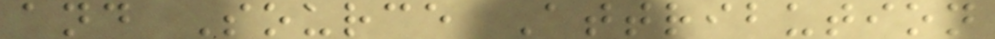and Source Attribution
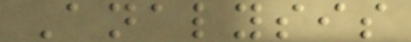Analysis
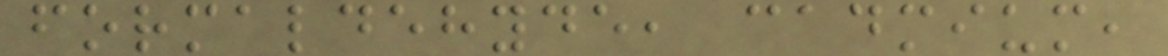formaldehyde, cadmium,
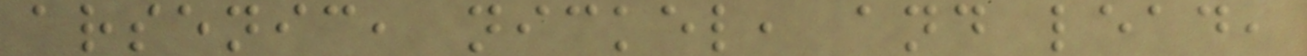arsenic, nickel, and lead,
